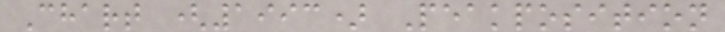Chart (1993) Peakposition
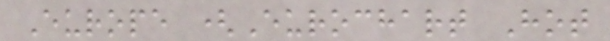Europe (Eurochart Hot
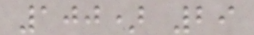100) 29
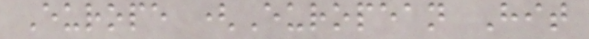Europe (European Hit
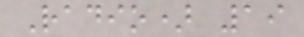Radio) 19
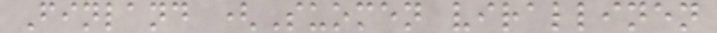Finland (Suomen virallinen
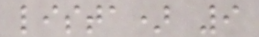lista) 9
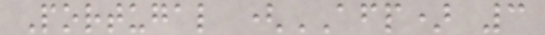Portugal (AFP) 3
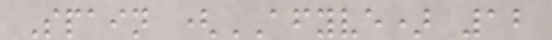Spain (AFYVE) 12
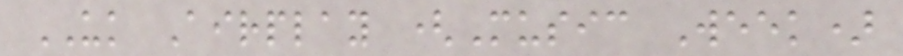UK Airplay (Music Week)
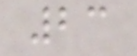23
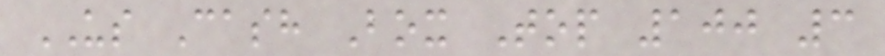US Cash Box Top 100 3
